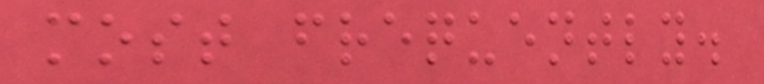most frequently.
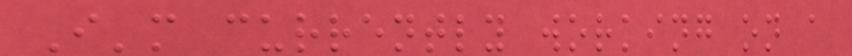I'm currently working on a
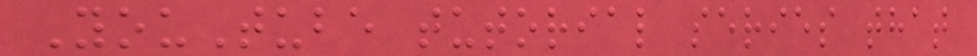YouTube tutorial series that
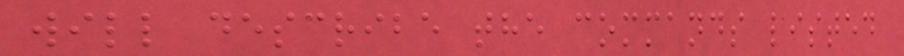will describe the commands listed
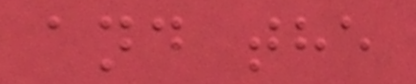and the
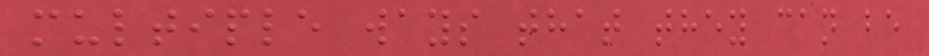multiple ways that they can be
